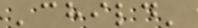'child'
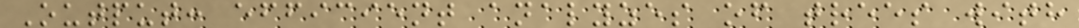Output: efficient analyzes of trees with
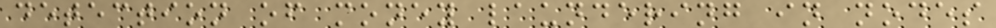detection of money laundering in nodes
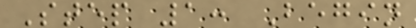Step 1: Begin
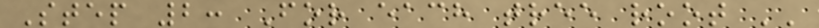Step 2: For each tree root ''
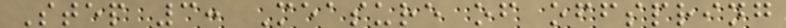Step 3: Measure of offspring
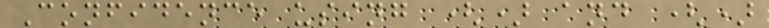Confidence using () and ()
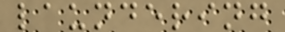laundering
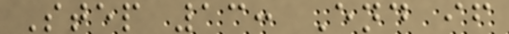Step 13: End if
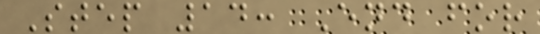Step 14: End for
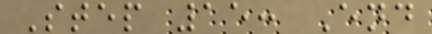Step 15: End
